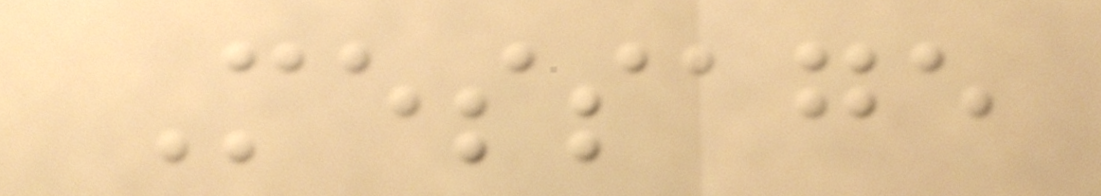Message
